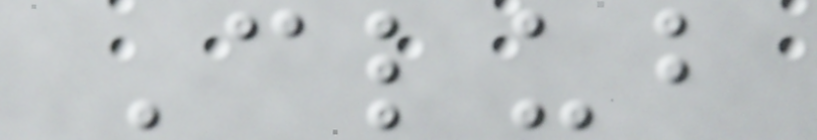Club
